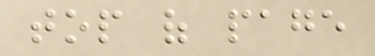top of page
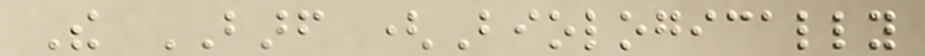The BARF (Biologically
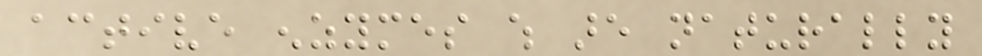active enzymes which are naturally
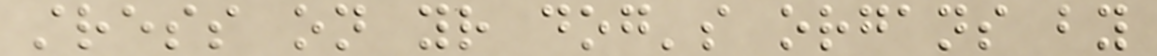stress on your dog's organs by
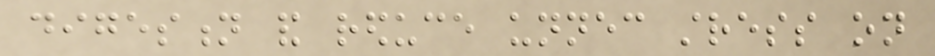digestion and reduce unnecessary stress on
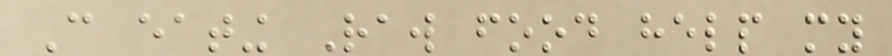Can eating Raw food help my
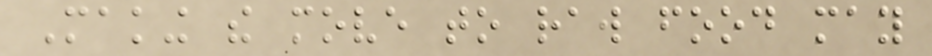Making the move to raw food may
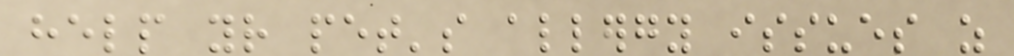help your pet's allergy issues as
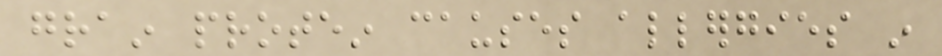grain protein causes allergies in
